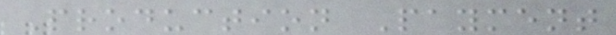Production Payment
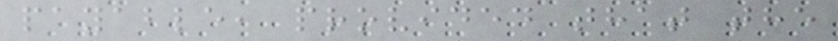payable, provided that the
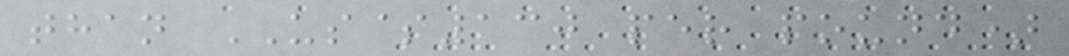than US$130 per pound)
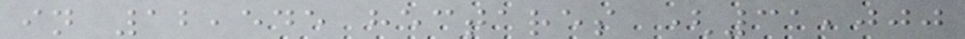in 12,545 hectares (31,000
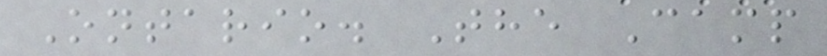Ontario. The Camp
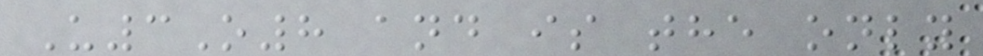U3O8 and is the only
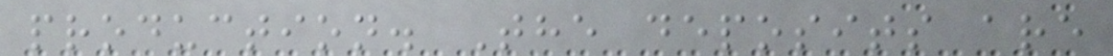production. The deposits are
